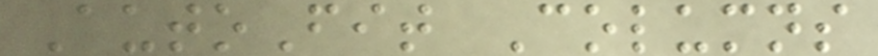AutoFit Columns
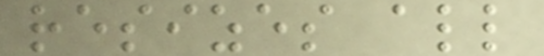resizes all
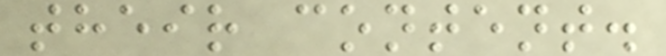their content.
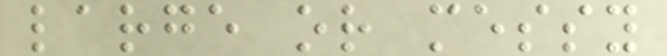large or messy
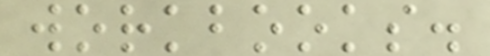workbooks.
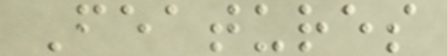Features
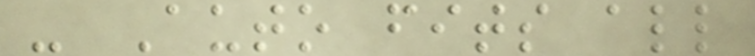- Auto fits all
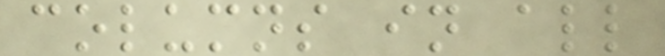columns in all
